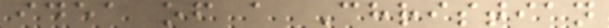idea of a Christian
